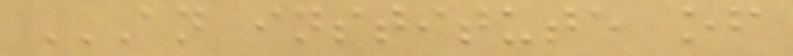AN INSTITUTE OF
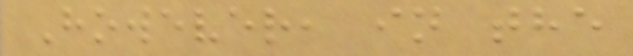However, in the
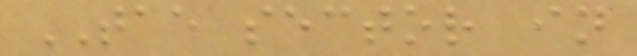TAE sector in
